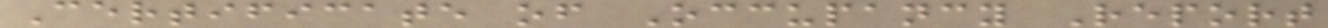Certificate of Occupancy Report
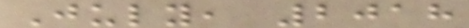July, 2018
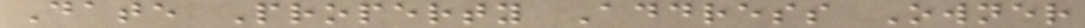Date Property Address Owner
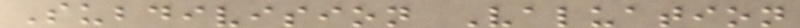Subdivision Valuation
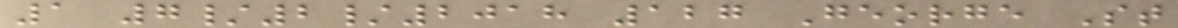1 7/2/2018 127 George St
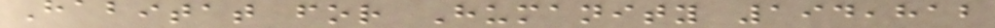Habitat for Humanity 194,812
